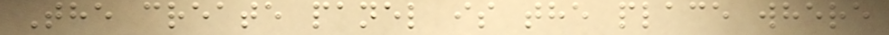The create panel is the place where
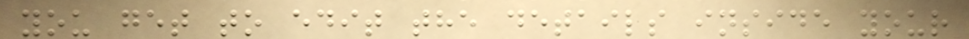you get to edit the details inside your
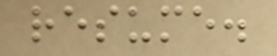resume.
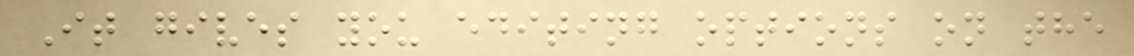It gives you editing options on the
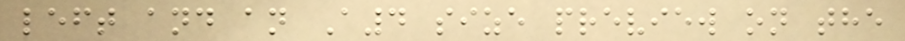left and an A4 size preview on the
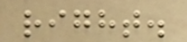right.
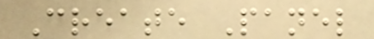Create Panel
